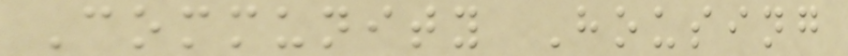Community Housing
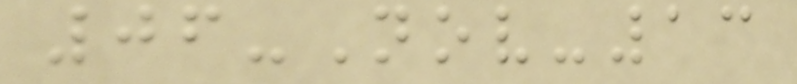06-Nov-13
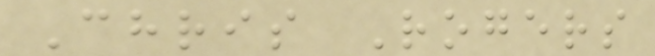Chris Rogers
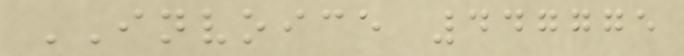INVOICE 447775
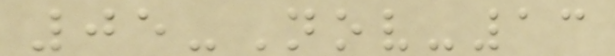05-Nov-13
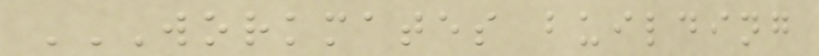WORKMATES BUILDING
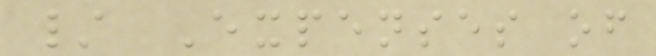/ Expenses of
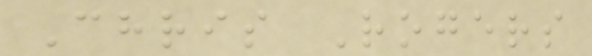Chris Rogers
